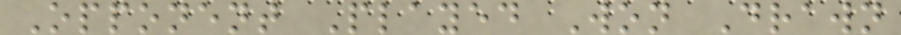Opponent Played Won Drawn
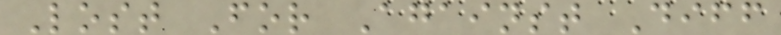Lost For Against Diff
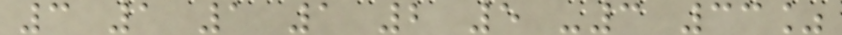3 1 1 1 2 5 -3 33%
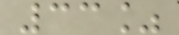33%
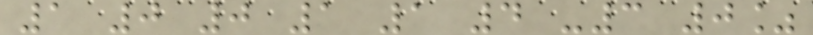1 0 0 1 1 4 -3 0%
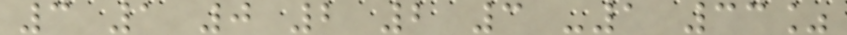3 1 0 2 2 3 -1 33%
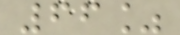66%
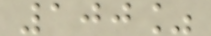100%
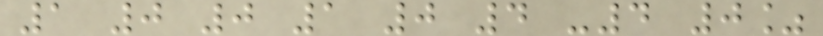1 0 0 1 0 4 -4 0%
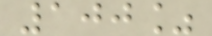100%
